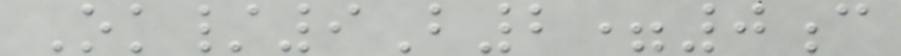Ok/9B2=0c
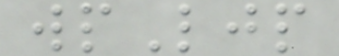wpLjp
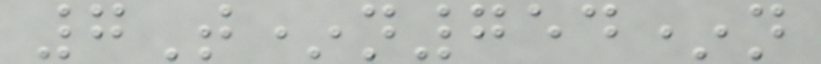7T*n754*n
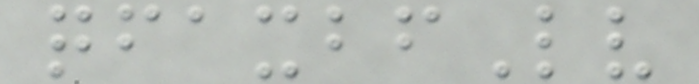qfaxbfLv
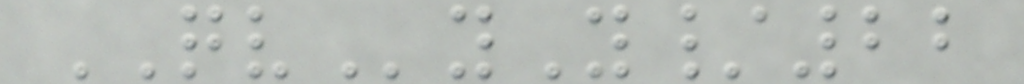QVyY/22
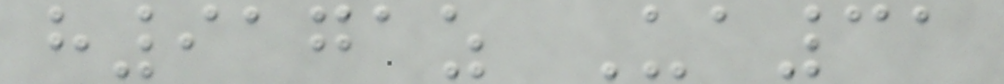h9171z Ua31
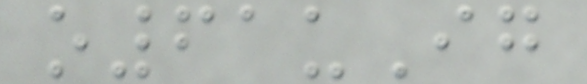o61uIg
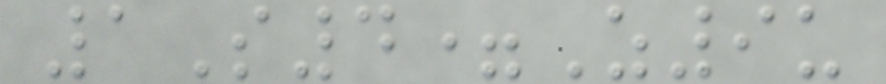1S4=Z9u
